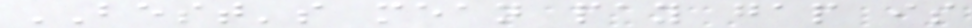BEST's mean pay gap is
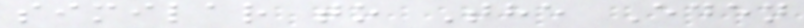similar to The Eden
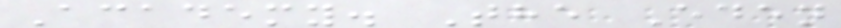Academy. The Eden
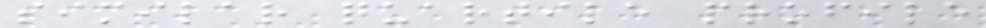similar quartile profile
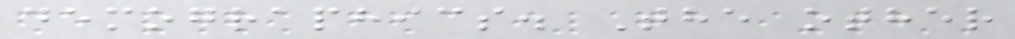demographics. The other
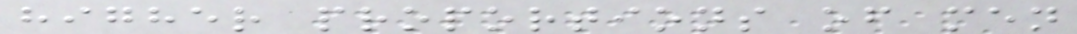higher proportions of men
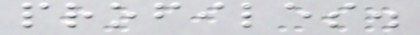profiles.
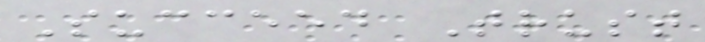Succeed Trust
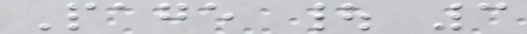Page | 3
